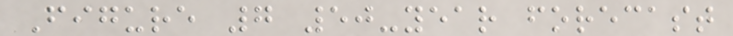Figure 7 50-year forecast
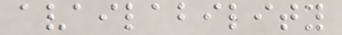availability
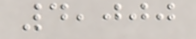4,000
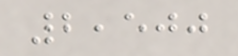2,500
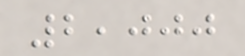2,000
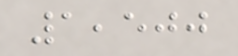1,500
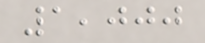1,000
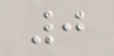0
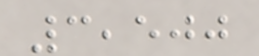3,500
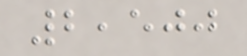2,500
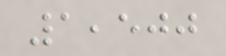1,500
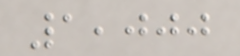1,000
